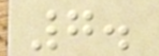7.
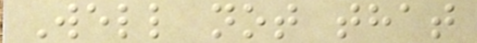Well not that
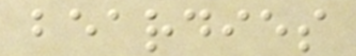beardies
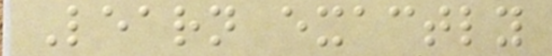Learn exactly
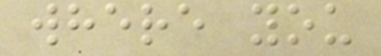where you
